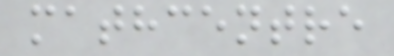mathcentre
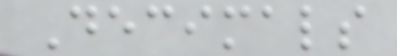Decimals
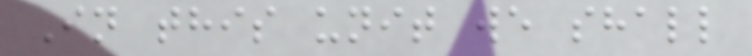In this unit we shall
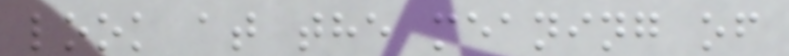look at the meaning of
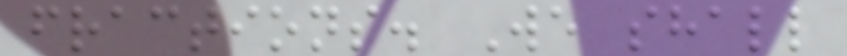fractions. We shall
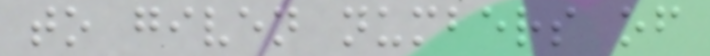to given numbers of
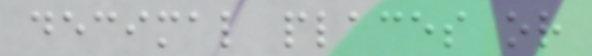decimal places or
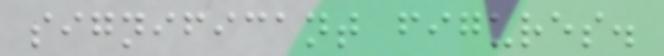significant figures.
